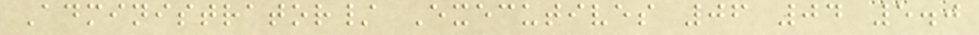Administrator/ Executives 06 04 5.0
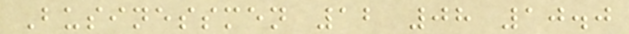Businessmen 12 08 10.0
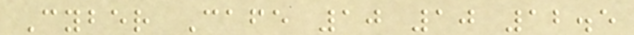Cyber Cafe 10 10 12.5
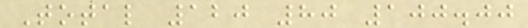Total 120 80 100.00
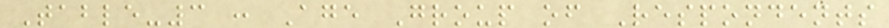Table-3 : Age Group of Respondents
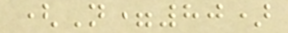(N=80)
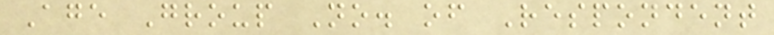Age Group No. of Respondent
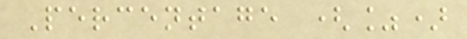Percentage (%)
